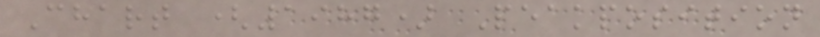Chart (1987) Peakposition
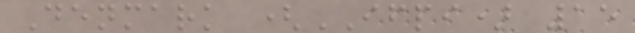Denmark (IFPI) 15
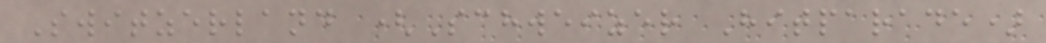Switzerland (Schweizer Hitparade)
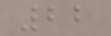22
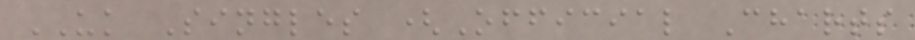UK Singles (Official Charts
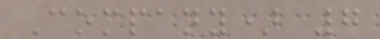Company) 7
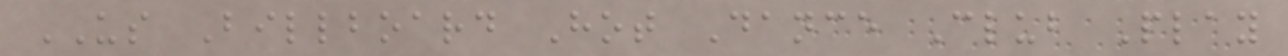US Billboard Hot Dance Club Play
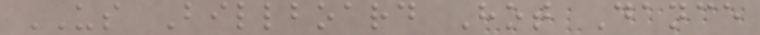US Billboard Hot Dance
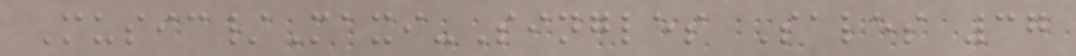Music/Maxi-Singles Sales 37
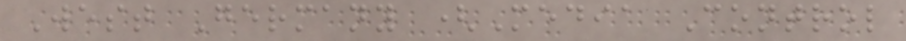West Germany (Media Control
